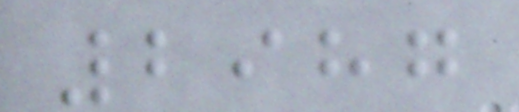2987
